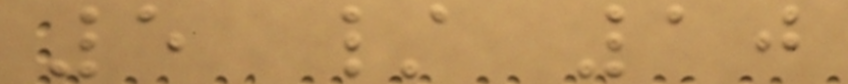5 / 10
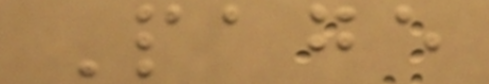Page
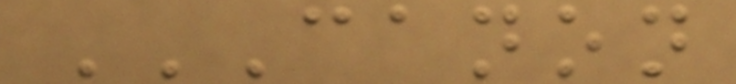CANON
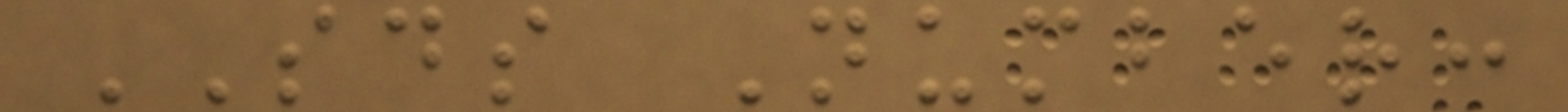SDS Number:
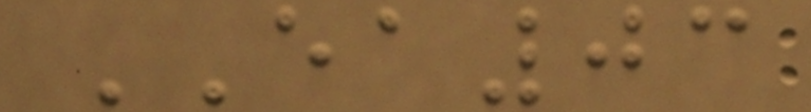EA03
